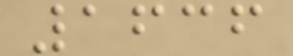1636
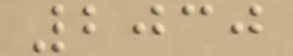2030
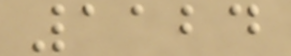1124
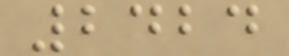2424
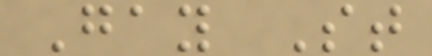Gay St
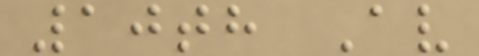10th Av
